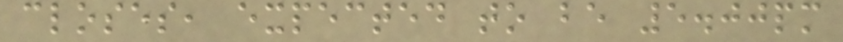closes, expected to be 5.00pm
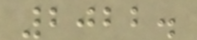2022.
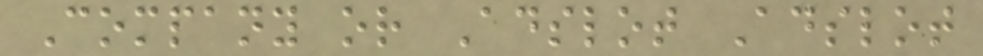Company or Adslot Adslot
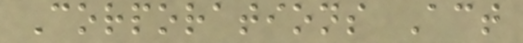Corporations Act
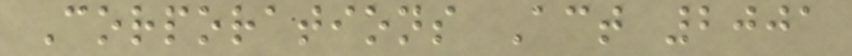Corporations Act 2001
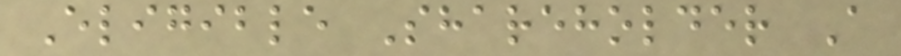Eligible Shareholder A
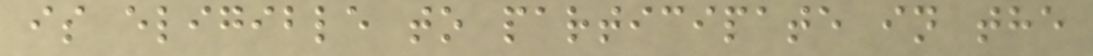is eligible to participate in the
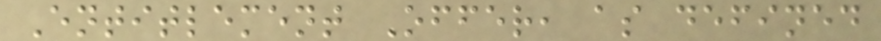Entitlement Offer, as defined
